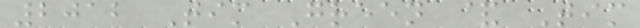2012 Tim Green & Tim
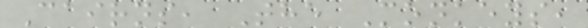Cairns, The Monkeys,
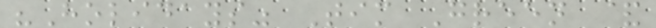"Holidays" Tim Green &
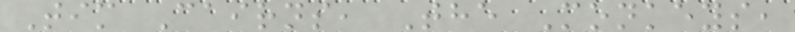Tim Cairns, The Monkeys,
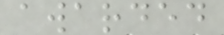awarded
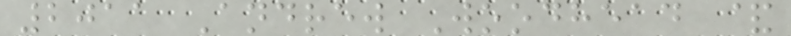2011 Andrew Woodhead &
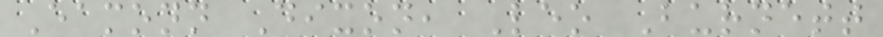Eamonn Dixon, Leo Burnett
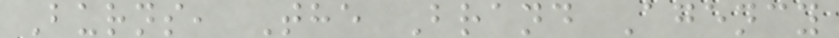Burns, The Brand Agency
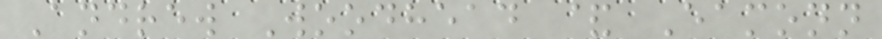Andrew Woodhead & Eamonn
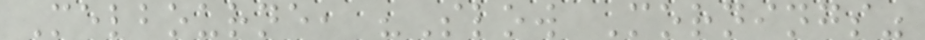Melbourne, "Slow Mornings"
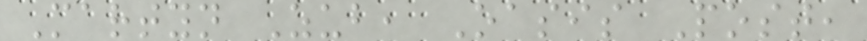Martyn Zub, Oasis Post,
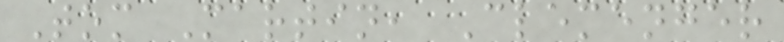Tom Martin, Clemenger
